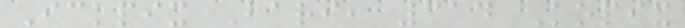Ickpix Bari, 314 Kopix
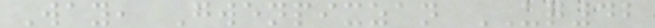Way, Gwenpixzan UQ42
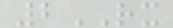2RX
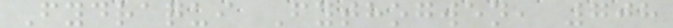Fydraqui Fythogwen, 708
